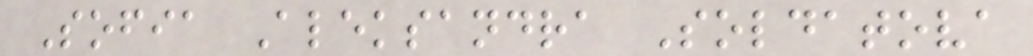Sofia Aleksandra Soldatova
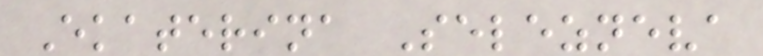Ekaterina Selezneva
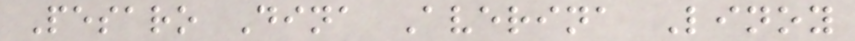Pesaro Dina Averina Linoy
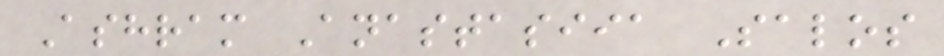Ashram Anastasiia Salos
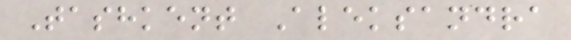Tashkent Aleksandra
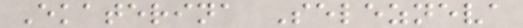Ekaterina Selezneva
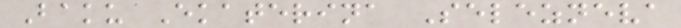Baku Ekaterina Selezneva
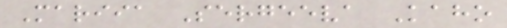Mariia Sergeeva Kaho
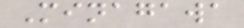Minagawa
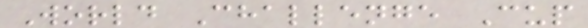World Challenge Cup
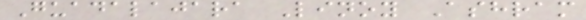Guadalajara Linoy Ashram
